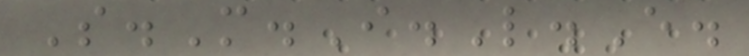S.M.I.L.E.
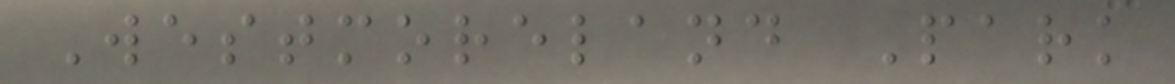Westmoreland Park
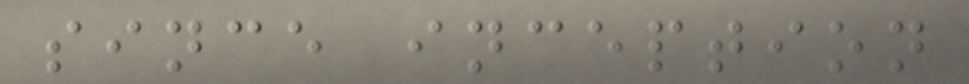since inception
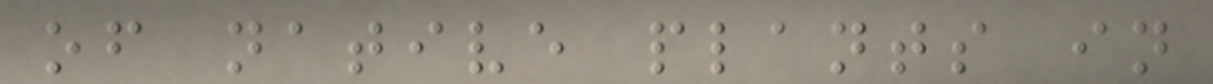of native plants in
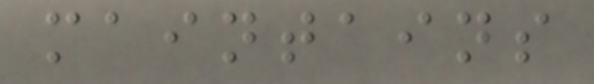maintains
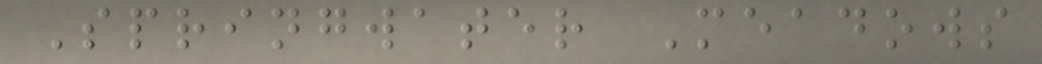Springwater Meadows
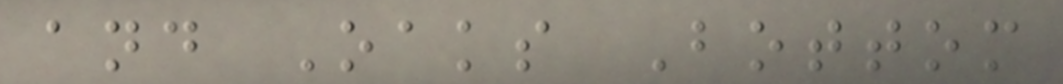and Oaks Bottom
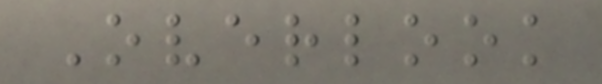Overlook
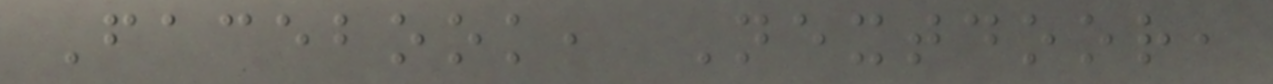Facebook, Nextdoor,
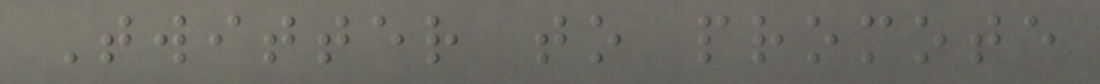Twitter to promote
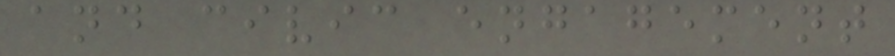and civic engagement
